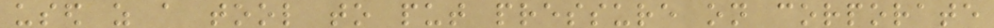used as a tool to put pressure on corporate
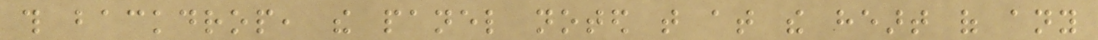this backdrop, the panel noted that at the heart of any
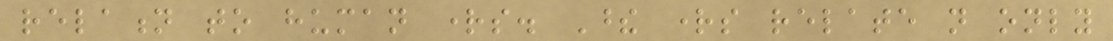relation to human rights. These rights relate not only
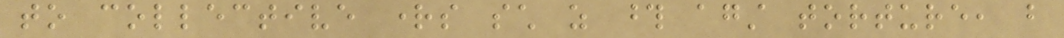to collective rights such as those against torture, but
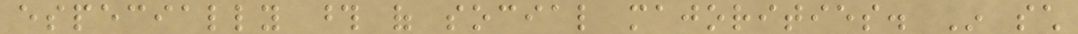especially those of social majorities. In such
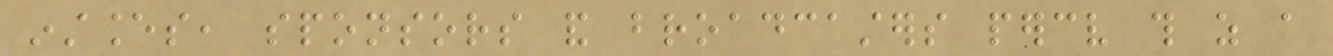instances, sponsors and broadcasters perceive this as a
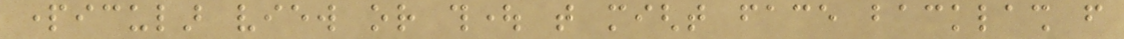particular view or thought that might face backlash from
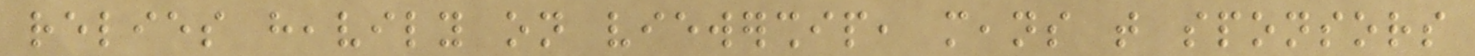relies heavily on viewership, means that sponsors
